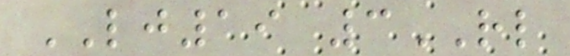LJ19 3RL
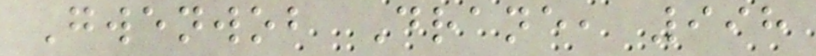Gwenwob Drane, 998
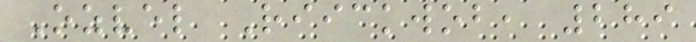Ozvel Riickwob, 289
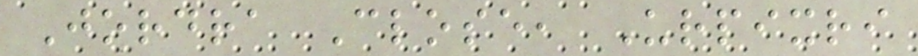Jordra Close, Urpixri
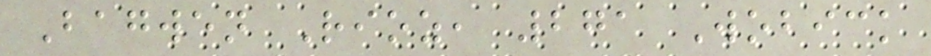Bagwen Rioz, 271 Wobick
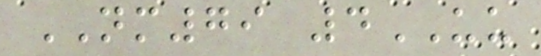NM79 4UU
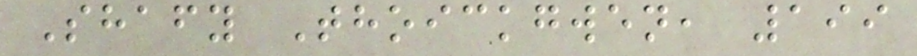Shafy Thoickgwen, 199
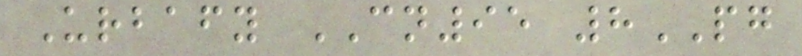Urbafy CN95 8PG
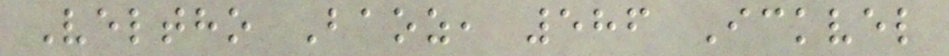Veltho Baoz, 586 Ickvel
